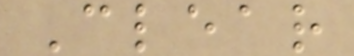Clear
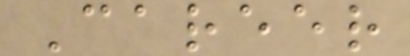Career
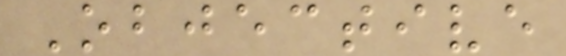Objective
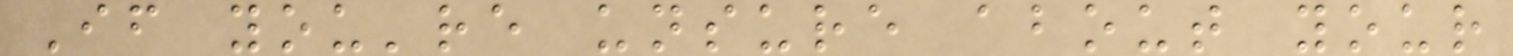If you're unsure about your
